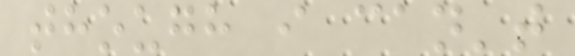though i can't
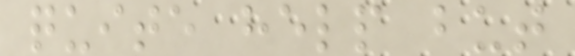quite help but
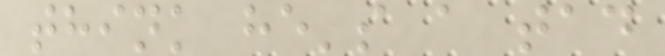think he's a tad
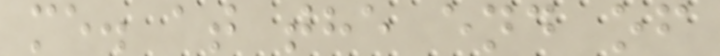me. at the end of
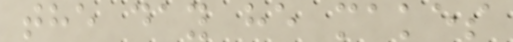the day he makes
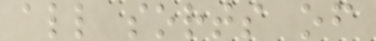all sorts of
